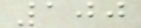100
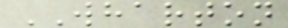WHARTON
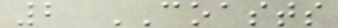2 COASTS
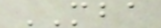MBA
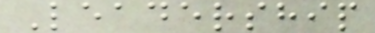Leadership
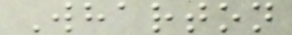Wharton
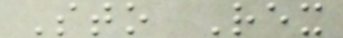Sto Rex
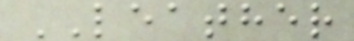LEATHER
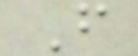F
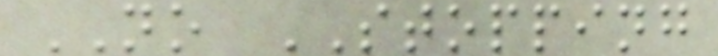NO STOPPING
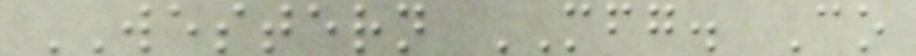WESTERN MFG. Co
